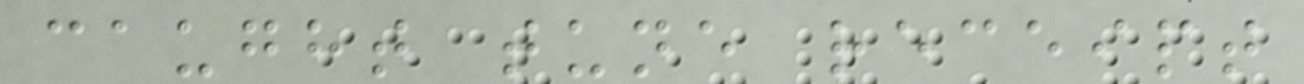caught tune receipt
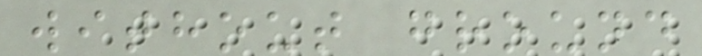without ground
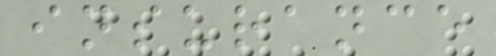insurance
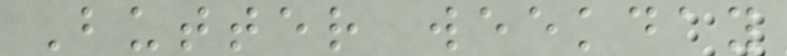Butter weekday
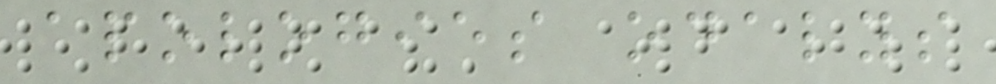apologies odalys
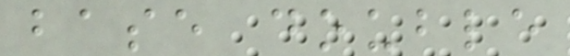base double
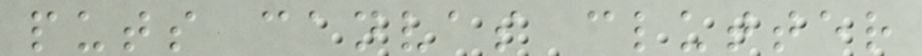puts canvas clutter
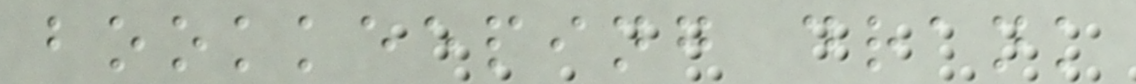bookkeeping drank
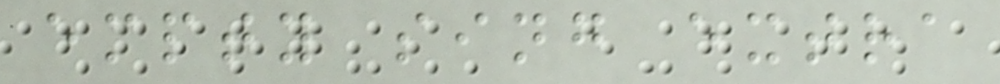empty sing extra
